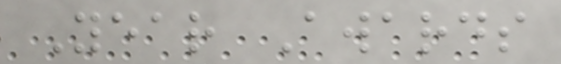Year Awards
